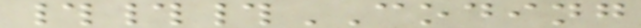###CODING
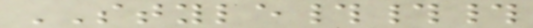STYLE###
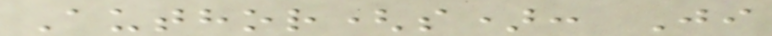Author(s): Ji
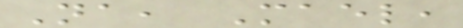Na, Mael,
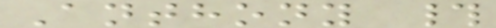Anthony #
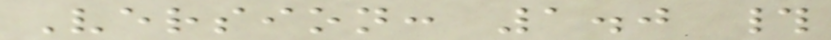Version: 1.0 #
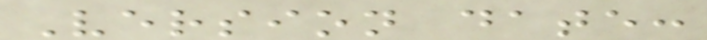Version date:
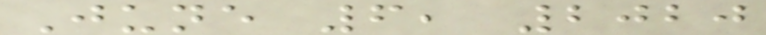June 6, 2020
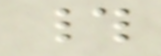#
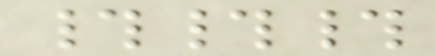###
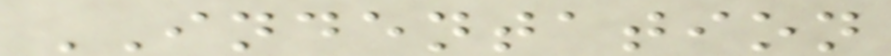INDENTATION
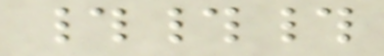###
